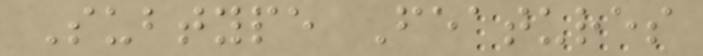Subtype Features
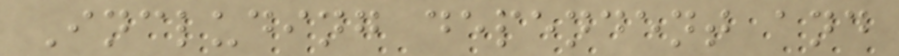Including dependent and
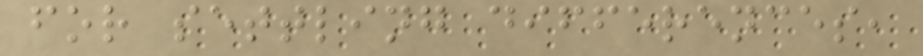for settling differences,
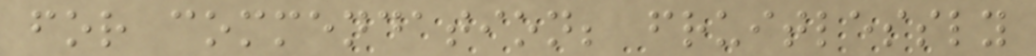for commendation; fruitlessly
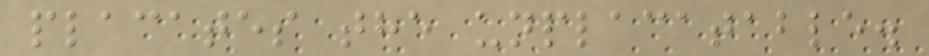placates the unplacatable.
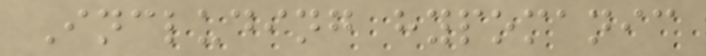Including hypomanic
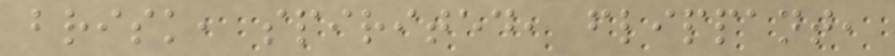brisk, spirited, flippant,
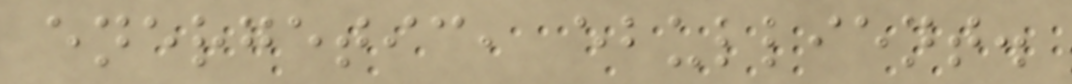energetic, ebullient.
